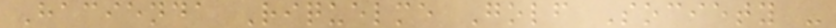Hacienda Riquelme Golf Society -
